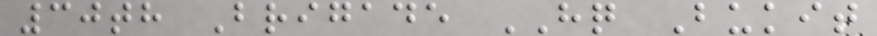30th Brigade HQ Bukit
